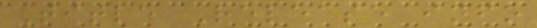Title Release info
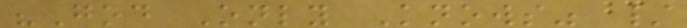"God Only Knows" /
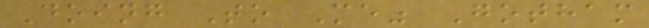Doing To Me" Gotham
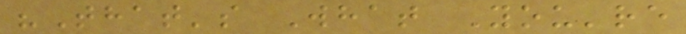"That's What You're
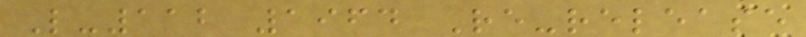L-112 1964 Re-release
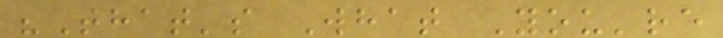"That's What You're
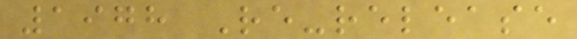1978 Re-release
